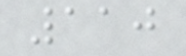110
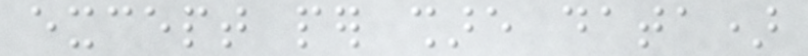except per share data)
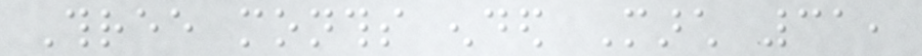Three months ended March 31,
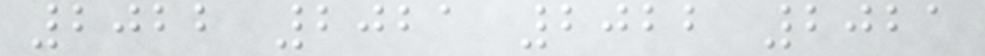2022 2021 2022 2021
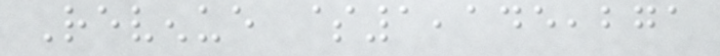Revenue $1,145,271
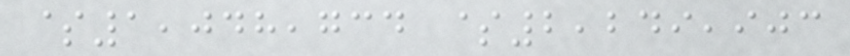$1,048,734 $2,249,903
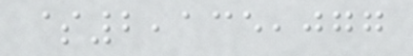$2,135,077
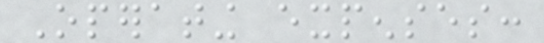Operating expenses:
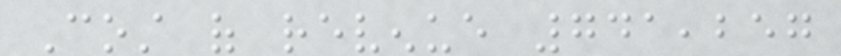Cost of revenue 741,257
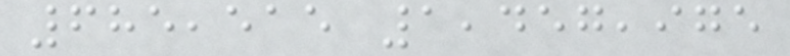685,515 1,457,975
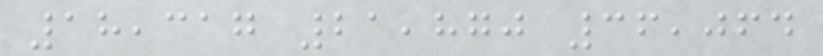18,317 21,870 36,064
